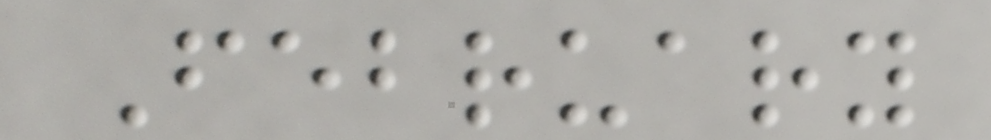February
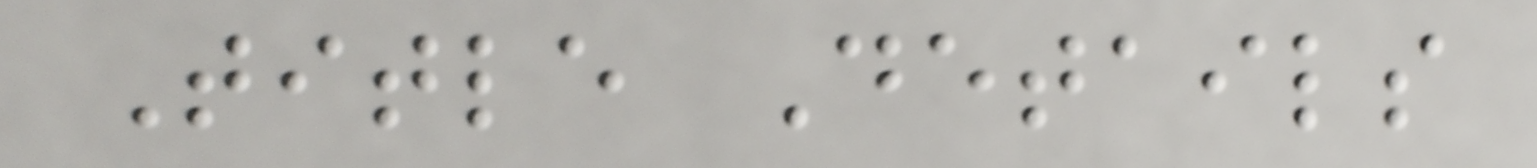Title Details
